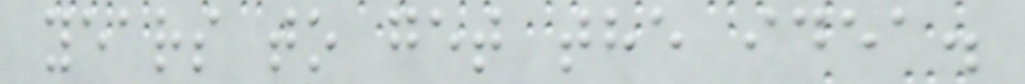years to get the idea.
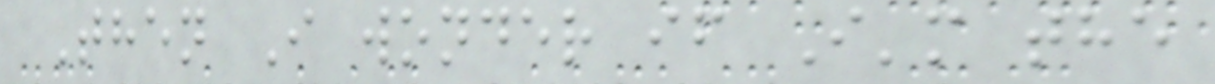Then I wonder if I'm the
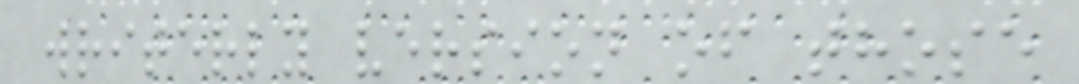writerly version of those
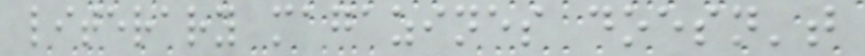literary magazines doesn't
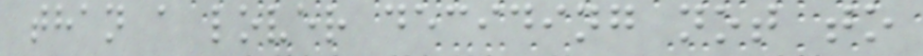than a lover deciding not to
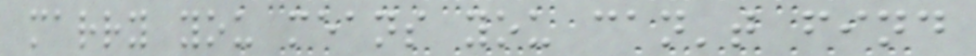marry you means you can't find
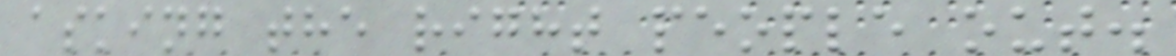asking the right people out.
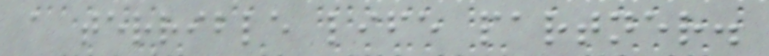a terrible life partner.
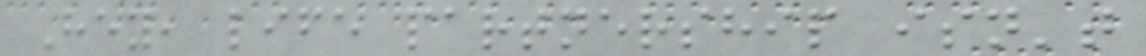Hey, life partnership isn't
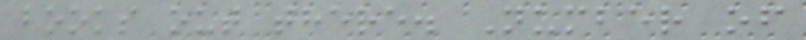books out there. Number of
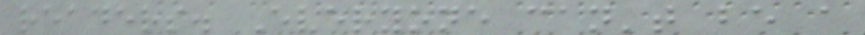readers. Everyone can't be a
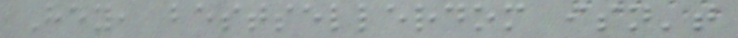Hey, bestsellerdom isn't
